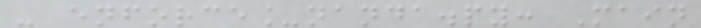- enforce_nanda.py: Main
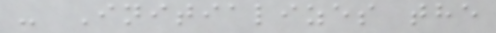- Initializes the
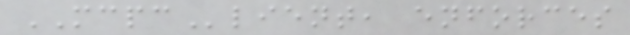MCPClient, enforces
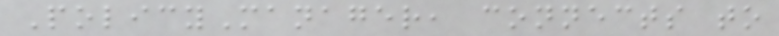PolicyManager, connects to
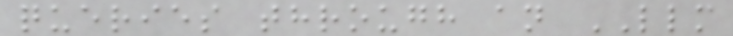queries through an LLM
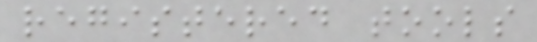registered tools
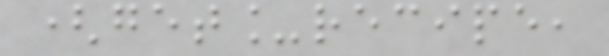(get_recipe,
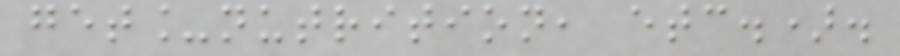get_nutrition, etc.).
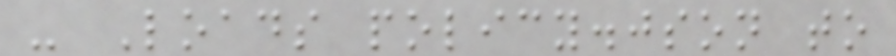- Loads policy.json to
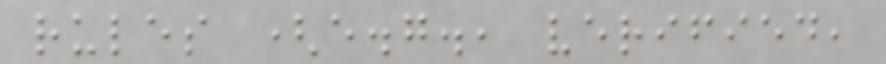rules (e.g., verified,
